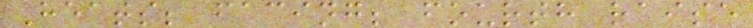Heats; facing; fourth raise
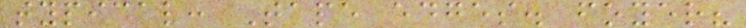typical: Tape edges. foyer?
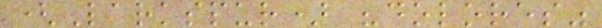(Larkspur) "dolores"
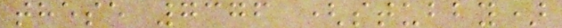these 7376 (stubby)
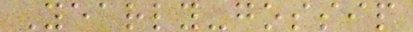Yearly-gossip
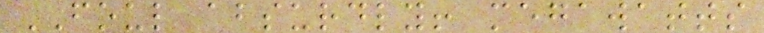FOUL absurdly! megawatts
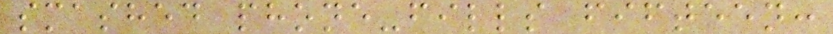smashed phone-fills fifteen:
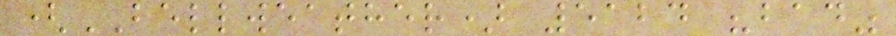(BELLWEATHER) 5124 "bad"
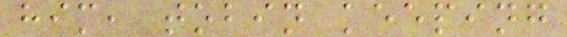him, tobin keeping
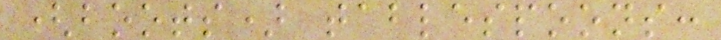(boots) tablespoons:
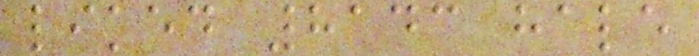liked 8143 hale
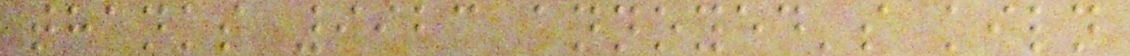thanks 9923 annoyed's kiln
